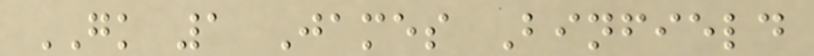GK 1 James Binfield
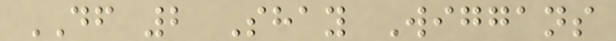DF 2 Shay Wiggans
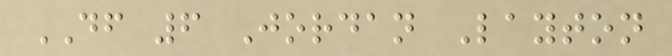DF 6 Jordan Layton
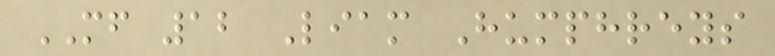MF 12 Liam Humphreys
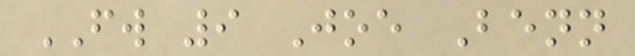FW 9 Joe Benn
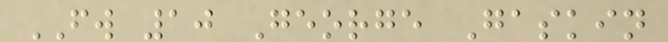FW 10 George Gaskin
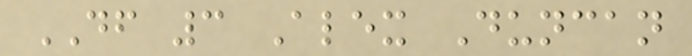DF 3 Alex Duncan
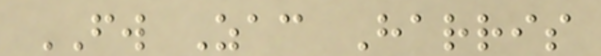FW Zac Harris
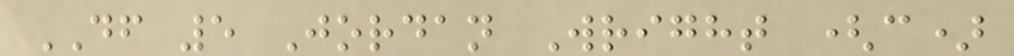DF 5 Jordan Wright (c)
